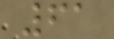61
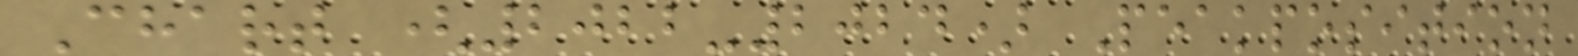Chart (2022-2024) Peakposition
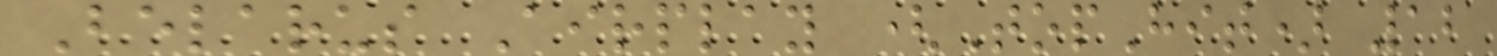Belarus Airplay (TopHit) 12
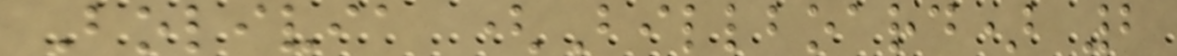Bolivia (Billboard) 2
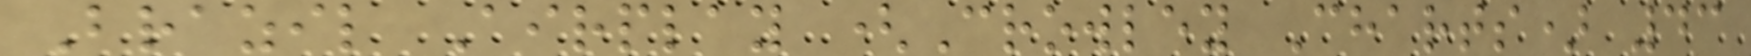Brazil Airplay (Crowley Charts) 43
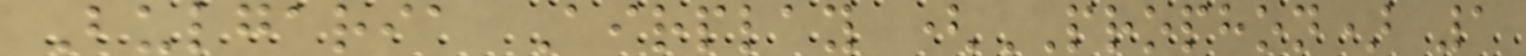Bulgaria Airplay (PROPHON) 1
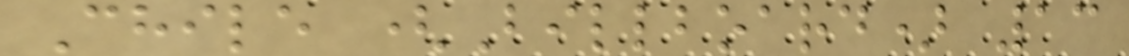Chile (Billboard) 13
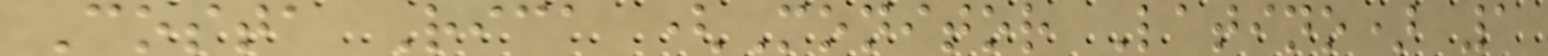Costa Rica (Monitor Latino) 1
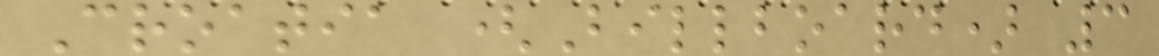Croatia (Billboard) 3
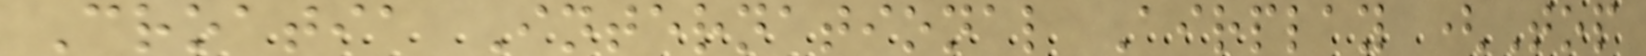Croatia International Airplay (Top
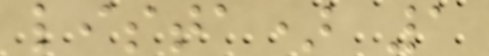lista) 1
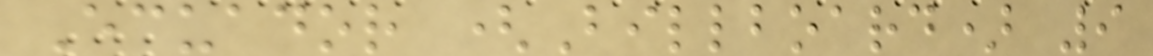Ecuador (Billboard) 9
